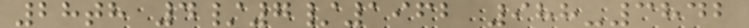28th 4/7/1962 988-3842
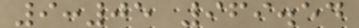9:05 969.54
